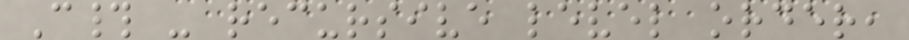C# - recursive level order,
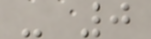- 0
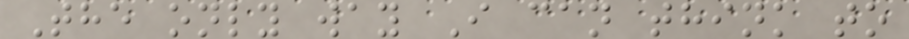The only way I can think to
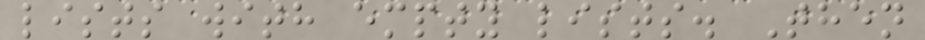lists with empty lists. Then
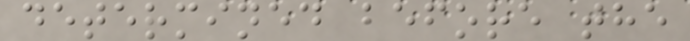determined before the
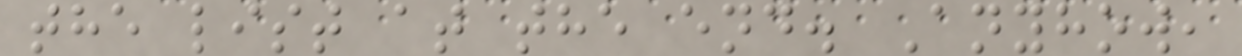the list at the end. Anyhow,
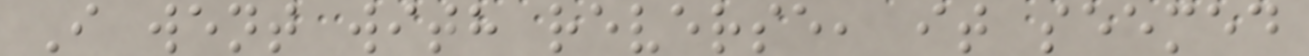I went with reverse, it seemed
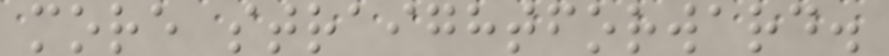more straightforward.
